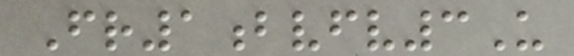Fr1bvfv3U
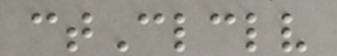ctClclv
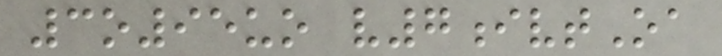3o95uo v7ivtOa
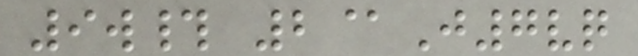9w# 2@J7vq
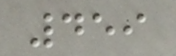459
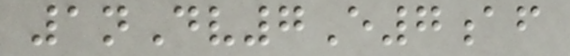1nDv7E7af
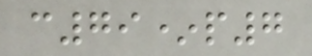c79*p7
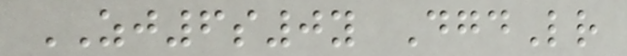ZJ6s0y DgdLr
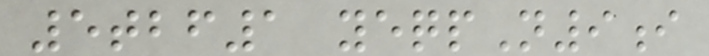5tbf1 yeqpN9i
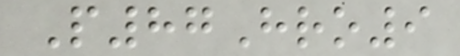P87Hro9
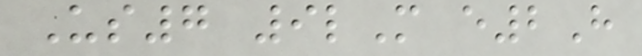Us7 9lM e2H
